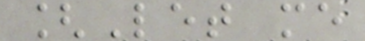[Let me
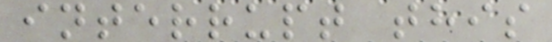interrupt this
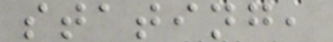stating,
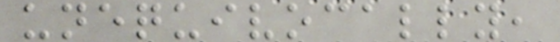unequivocally,
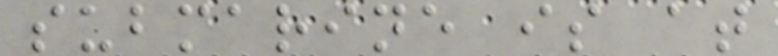submarine is at
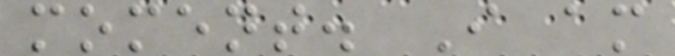moment. I am
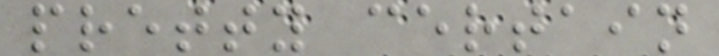pretty certain
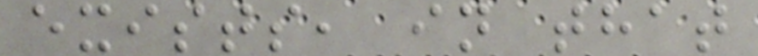exists, in that
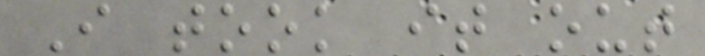I took it out
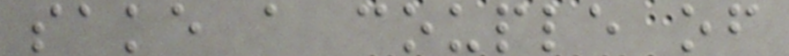sake a couple of
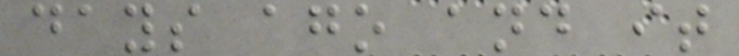days ago and it
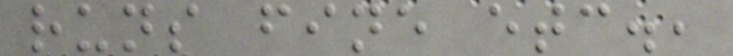runs fine etc.,
